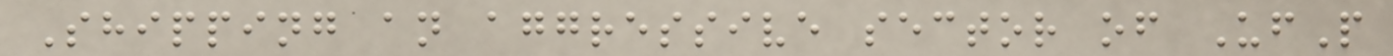Shipping an aggressive sector of UfP
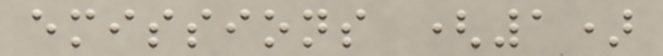emissions (1)
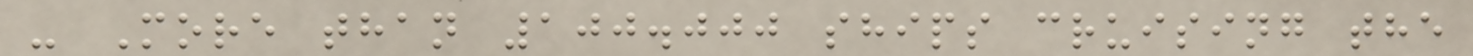- More than 100.000 ships cruising the
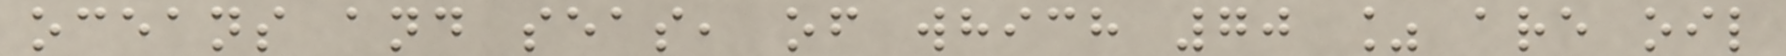oceans and seas, of which 70 % are oil
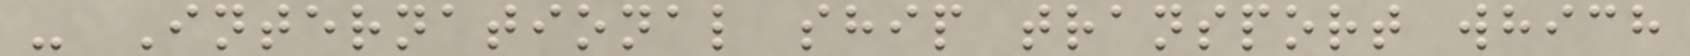- International ship transport which
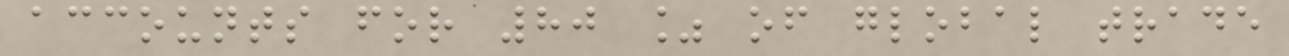accounts for 80 % of global trade
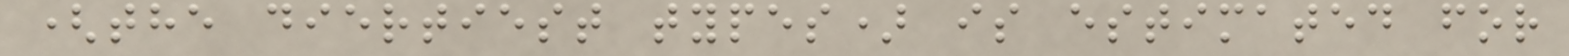(the diertiest types) is estimated for
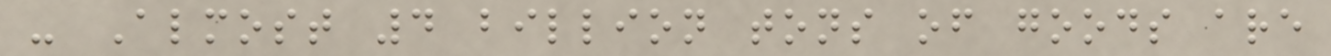- Almost 4 billion tons of goods are
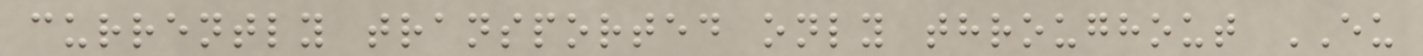currently transported only throughout EU
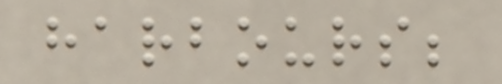harbours;
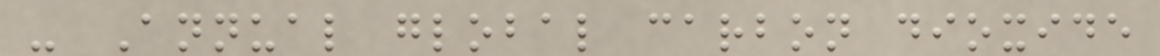- Annual global carbon dioxide
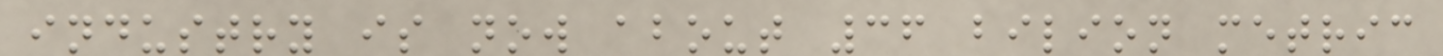industry is now about 36 bilion metric
